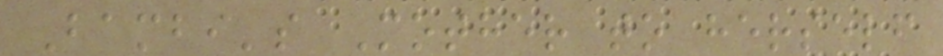Bambi's Mother to herself
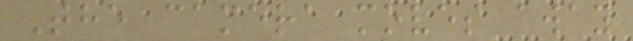The camera moves away
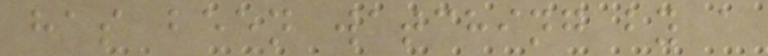has been watching by a
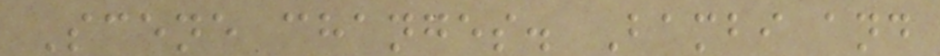Scene changes. Bambi and
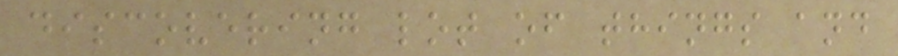discovering lot of things and
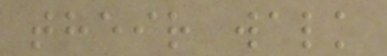their walk
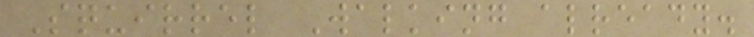Squirrel Walking already.
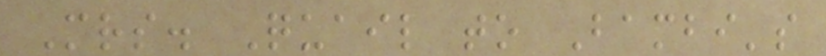Mrs. Quail to Bambi's
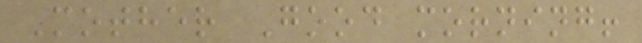Mother Good morning!
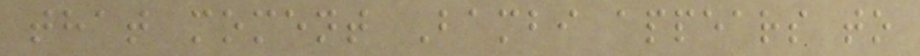that moment Bambi appears to
